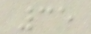35
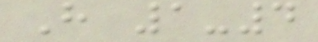H 1-4
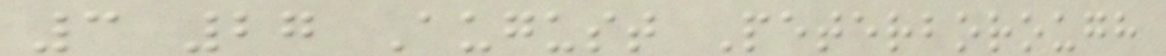3 27 August Peterborough
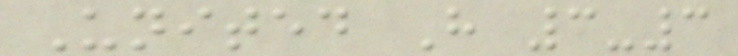United H 3-3
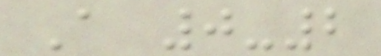A 0-2
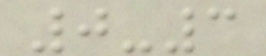0-3
